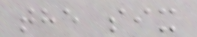the six
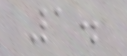1.
